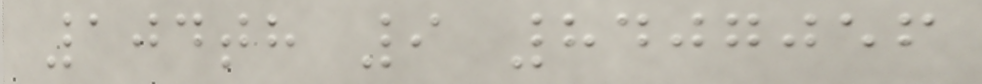104th 9 8407056
